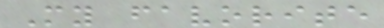My favorite
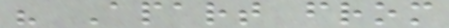" Apart from
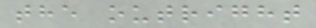the outright
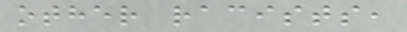other racists,
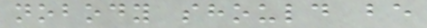nobody should be
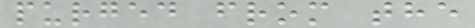purged from the
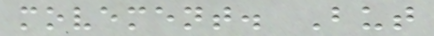movement. But
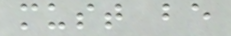must be
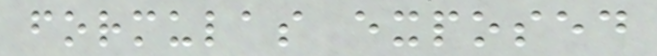formulas exposed
